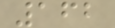162
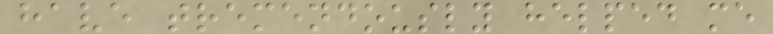have tremendously helped me
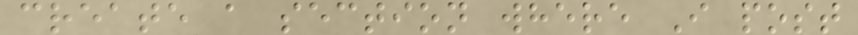create a section where I post
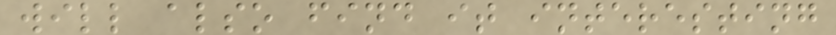will also find it interesting
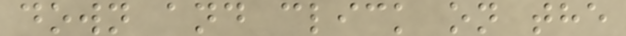down and click on the
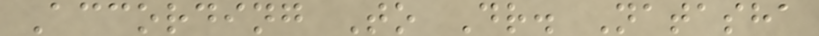According To Dr. Natasha
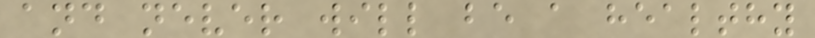and never will be a healthy
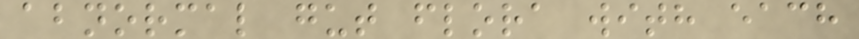abnormal gut flora with each
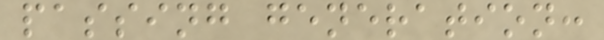passing generation:
